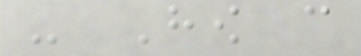- How can
